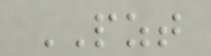PZT
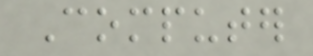Computer
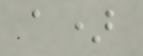a)
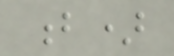b)
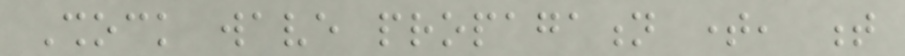Shock wave propagation time, t
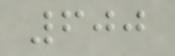600
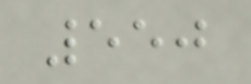550
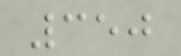350
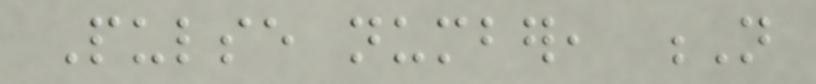Pulse number, N
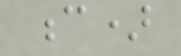c)
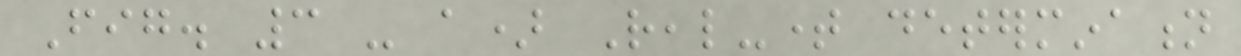Fig. 3 - a) Real-time determination
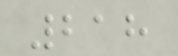218
